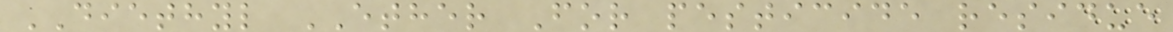DIETHYL ETHER For pesticide residue
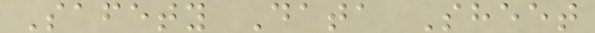Safety Data Sheet
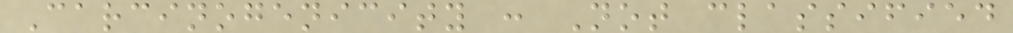Carcinogenicity : Not classified
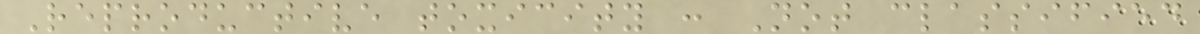Reproductive toxicity : Not classified
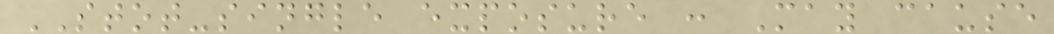STOT-single exposure : May cause
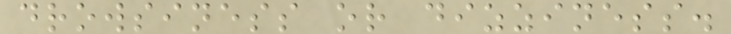drowsiness or dizziness.
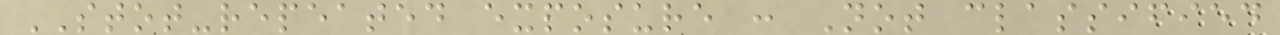STOT-repeated exposure : Not classified
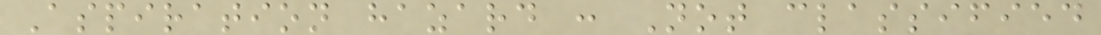Aspiration hazard : Not classified
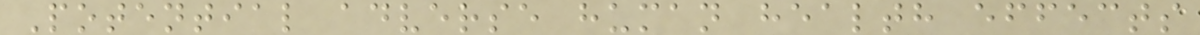Potential adverse human health effects
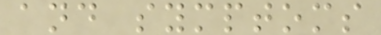and symptoms
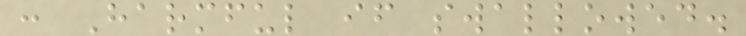: Harmful if swallowed.
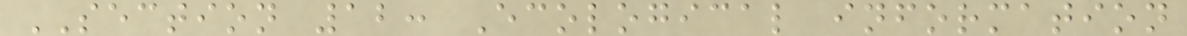SECTION 12: Ecological information
